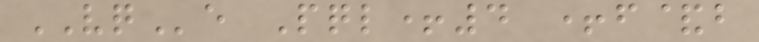VQe Pql+4 +f&b
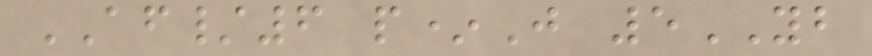AF/6 p*J 5YB
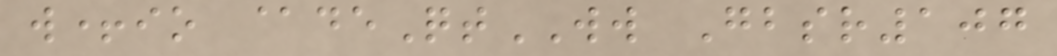w+io @deQtWW Gbsr107
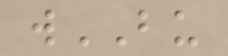wBU
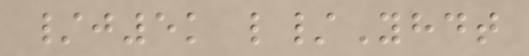/j5k l/Yhdt
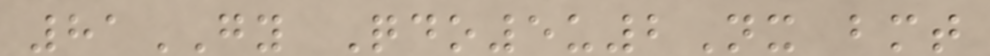81GY Qdo5u2Nx bmt
